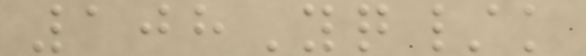108Yq/k
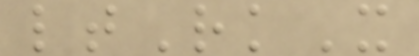ltRkX
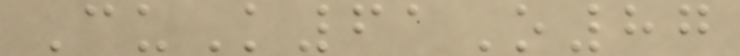CuK61O87
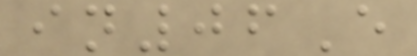in06E
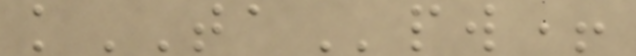kTApw+
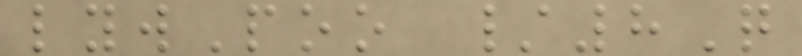lywPoo /8Q
